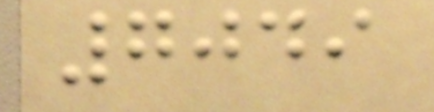7049
